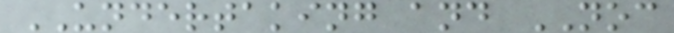UNDERTAKING and NOC
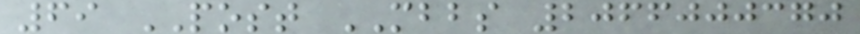69 POST MBBS 2066000370
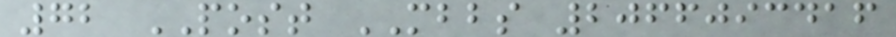72 POST MBBS 2066093416
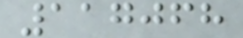117068
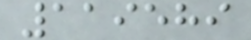119589
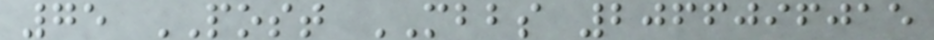75 POST MBBS 2066096015
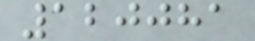120081
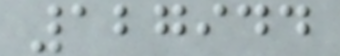127944
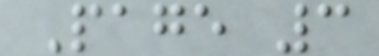Page 3
